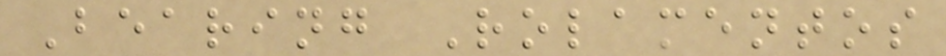Bearing Rolamentos
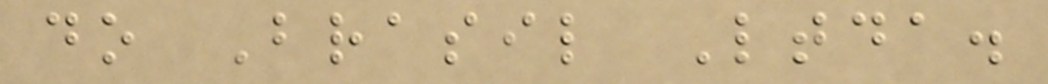do Brasil Ltda.
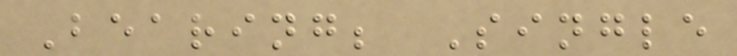Bearing; Single
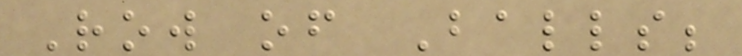Row of Balls;
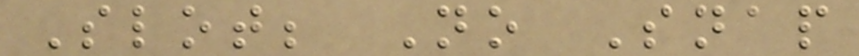Slot; No Snap
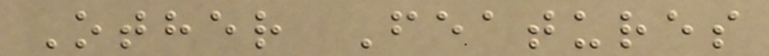Other Features
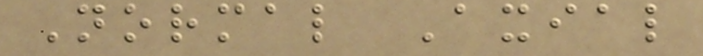Normal Axial
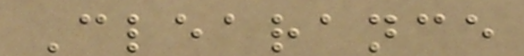Clearance
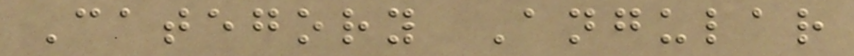Category Angular
